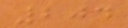204
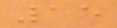15
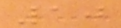10
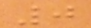0
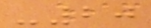-20
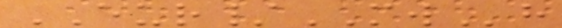EUR/MWh
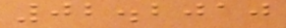02.2010
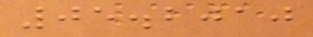05.2010
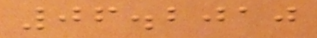06.2010
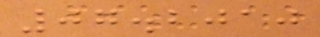07.2010
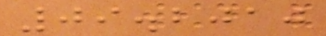09.2010
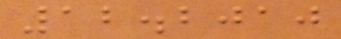12.2010
